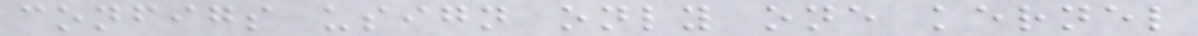configs usign only one kernel
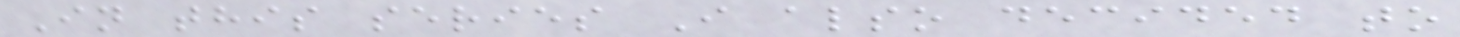In this series I also decided to
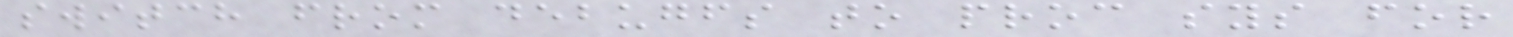switch from debugfs to proc sys for
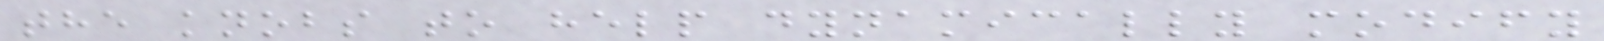the knobs to help dynamically modify
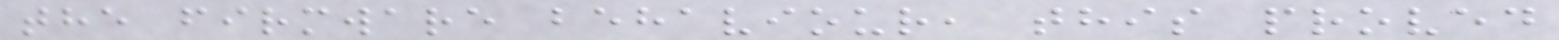the firmware behaviour, this proved
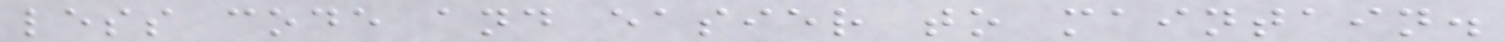less code and easier to maintain.
